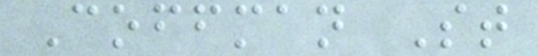Coffman St
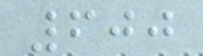600
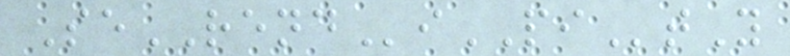SeRENDiPItY
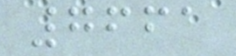7661
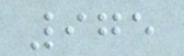975
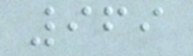969
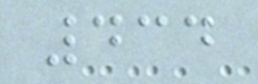434
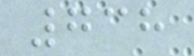738
